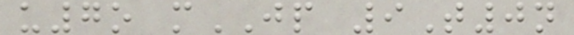u7o mJP 9T0n
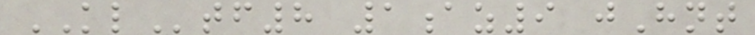KLtf8 1az9 jHnt
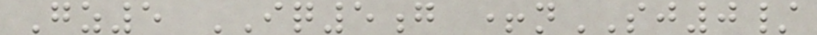Gz5 IQ5g +nSJ0/
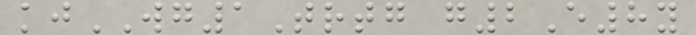kjWG1Trtg g2E8y
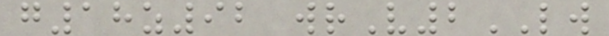g18z92 wrV2LW
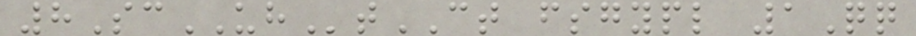8ScUHtCT fsgypl 1Qq
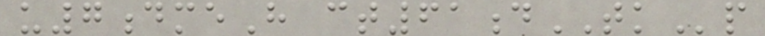u7dmeH ct61dTKp
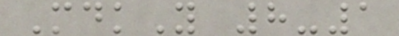MdkY 8-1
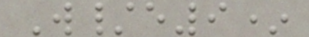W/e9*
